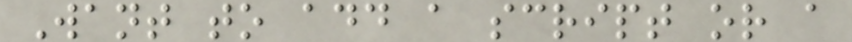Want to add a script or a
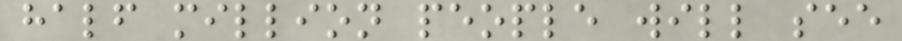half million people will see
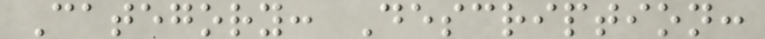Category: Description:
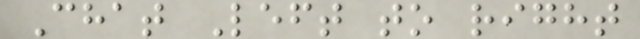Chat Left to right
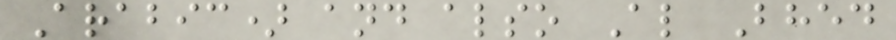Arabic) and also Al Bhed
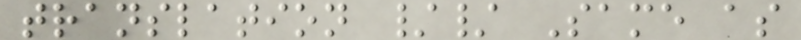translation // Same as
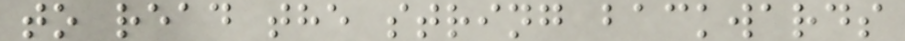to read the string backwards
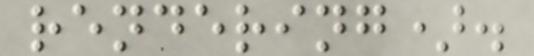rendering).
